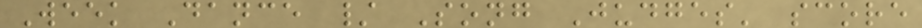Week Dance / Song Judges' score
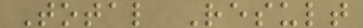Total Result
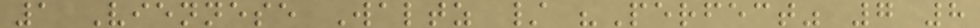1 Viennese Waltz / "Perfect" 7 8
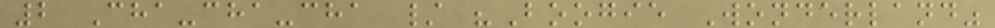2 Cha-cha-cha / "Boogie Wonderland"
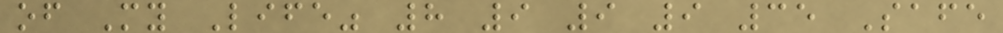of My Life" 8 9 9 9 35 Safe
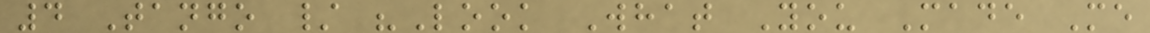4 Tango / "Look What You Made Me
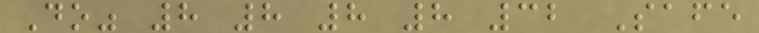Do" 8 8 8 8 32 Safe
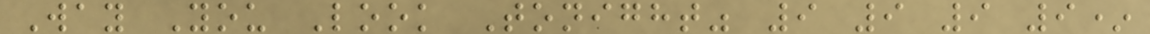Way You Look Tonight" 9 9 9 9*
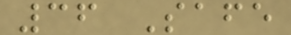36 Safe
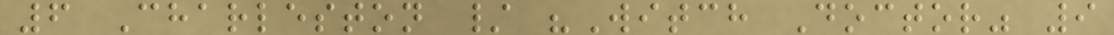6 Charleston / "Witch Doctor" 9
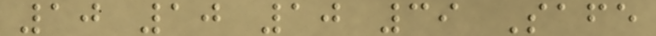10 10 10 39 Safe
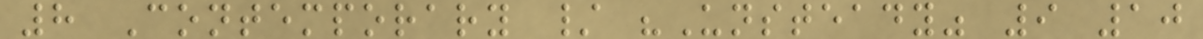8 Contemporary / "Unsteady" 9 10
